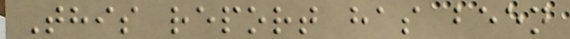This report has been
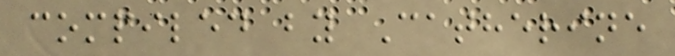compiled by Catherine
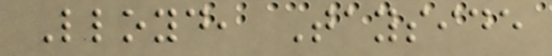Lloyd, Tayside
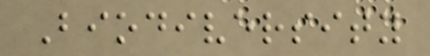Biodiversity
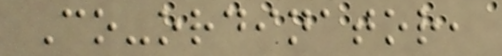Co-ordinator,
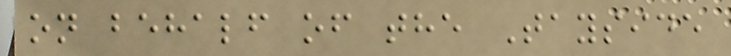on behalf of the Tayside
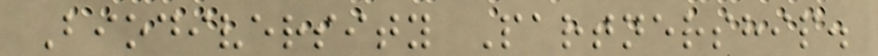Biodiversity Partnership.
